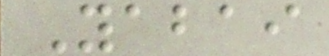Yabai
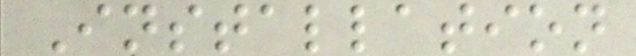Installation
